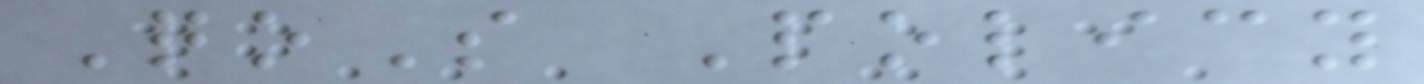QoS Policy
